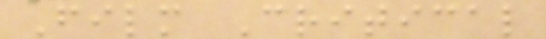Film Critical
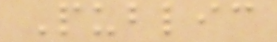Public
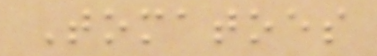Tomatoes
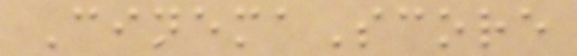CinemaScore
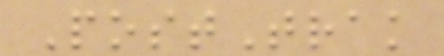PostTrak
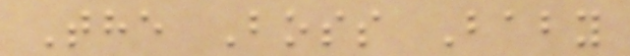The Boss Baby
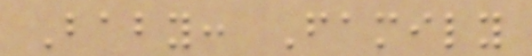Baby: Family
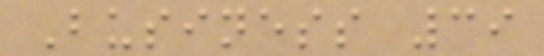Business 39
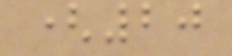(20
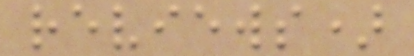reviews)
